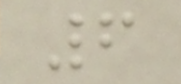6
